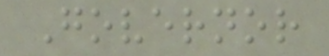Governor
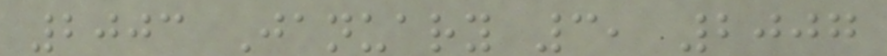2003 January 3, 2007
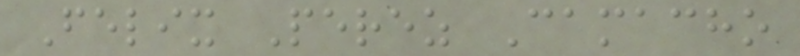Felix Perez Camacho
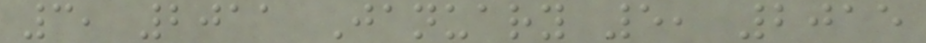3, 2011 January 5, 2015
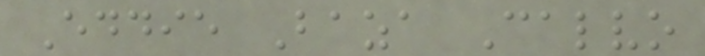Eddie Baza Calvo
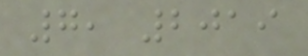7, 2019
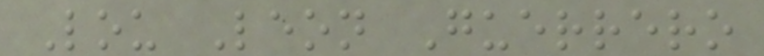Lou Leon Guerrero
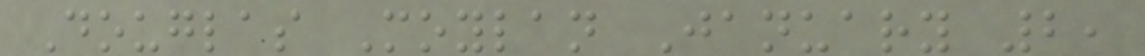Douglas Moylan January 2,
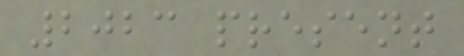2023 present
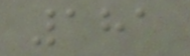181
